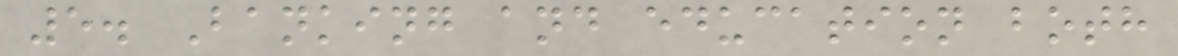5. Banking and education both
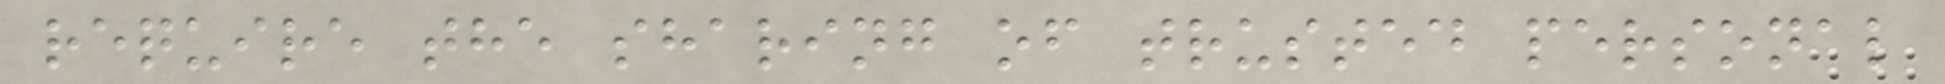require the sharing of trusted personal
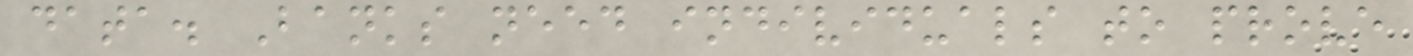data. Banks need individuals to prove
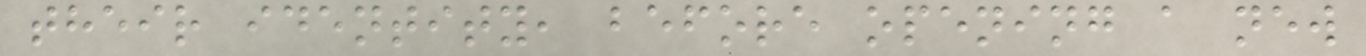their identity, before opening a new
